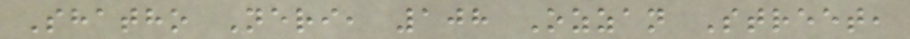Shatho Neri, 108 Ozzan Street,
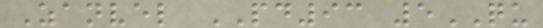Zanvel PD93 5QU
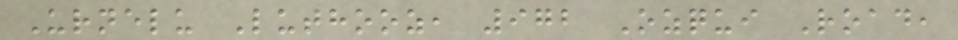Urnelu Luthooz, 972 Ozqui Road,
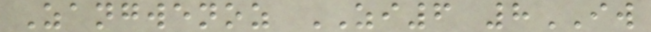Zangwenoz ZI6 8IW
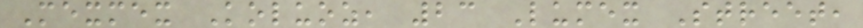Mexmex Koluoz, 23 Lumex Street,
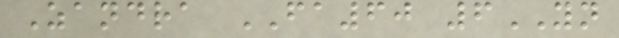Zandra FA60 6YN
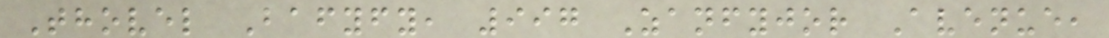Thovel Bafyfy, 997 Zanfyjor Avenue,
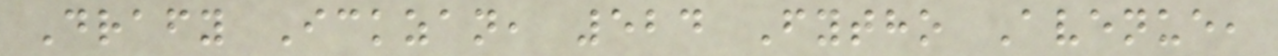Drafy Ickzan, 524 Fytho Avenue,
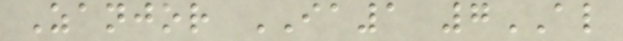Zanjor IA1 7AL
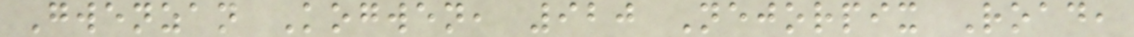Gwenzan Kogwen, 920 Nejorpix Road,
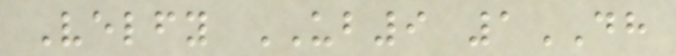Velfy UB9 1DH
